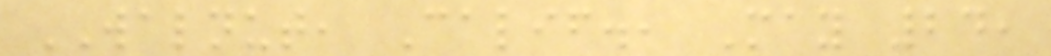WALNUT, Calif., May 24,
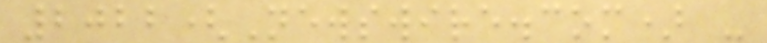2022(Newswire.com) -
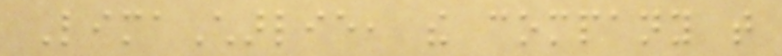LimaCharlie, the company that
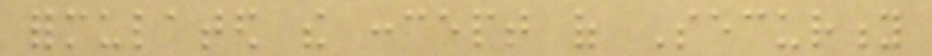formulated the concept of Security
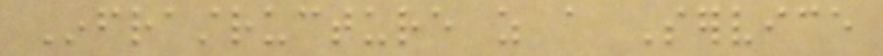Infrastructure as a Service
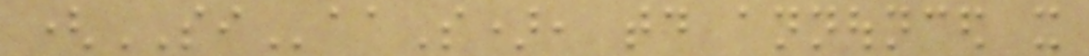(SIaaS), today announced it
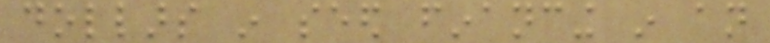dollars in seed financing in an
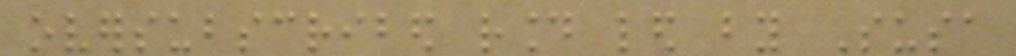oversubscribed round led by Susa
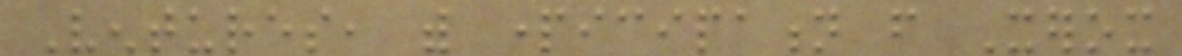Ventures, with participation from Xerox
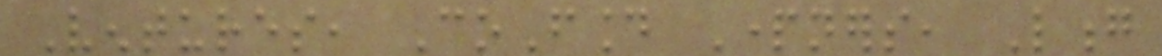Ventures, CoFound Partners, Long
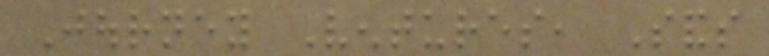Journey Ventures, Sands
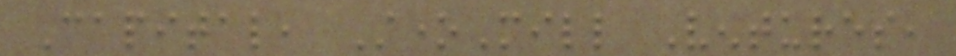Capital, StoneMill Ventures,
